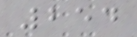254
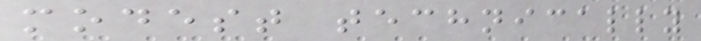modest technically
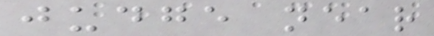judge near
